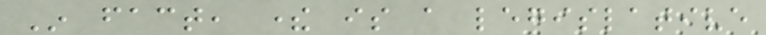In fact, there is a legislative
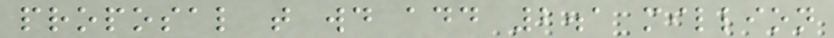proposal that would add 2.1 million
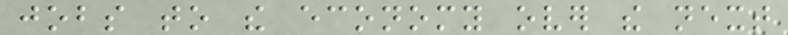jobs to the economy over the next
